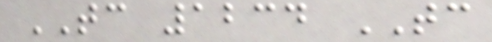TC 1234 TC
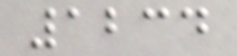1234
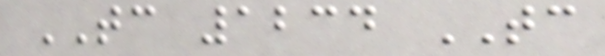TC 1234 TC
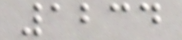1234
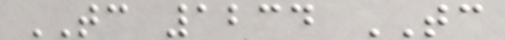TC 1234 TC
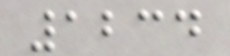1234
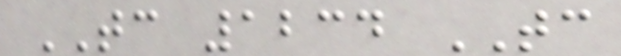TC 1234 TC
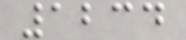1234
